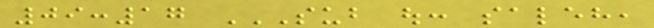09:17 SUB OUT: SALEH,
